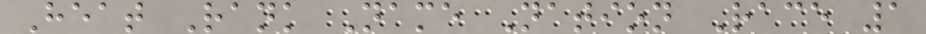Heat Rank Name Nation Race 1
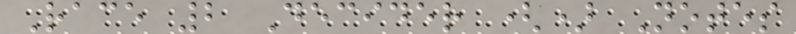Race 2 Decider () Notes
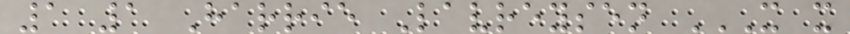1 1 Harrie Lavreysen X X
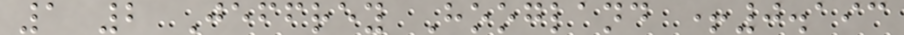1 2 Jeffrey Hoogland +0.193
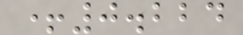+0.224
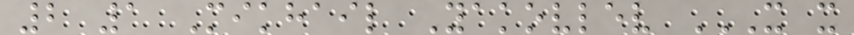2 1 Mikhail Yakovlev X X
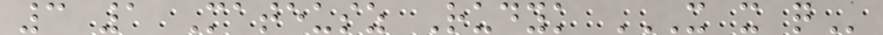3 1 Mateusz Rudyk X X Q
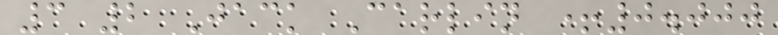3 2 Jack Carlin +0.000
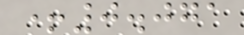+0.071
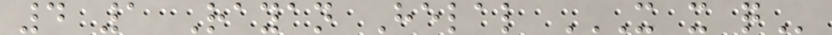4 1 Rayan Helal X X Q
